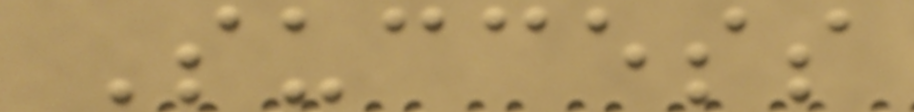Success
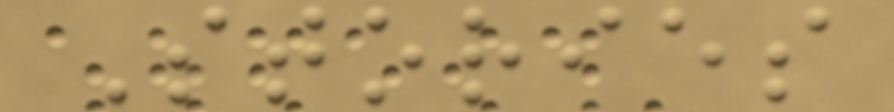Stories
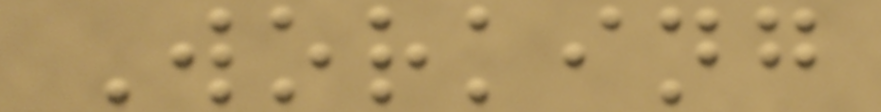Working
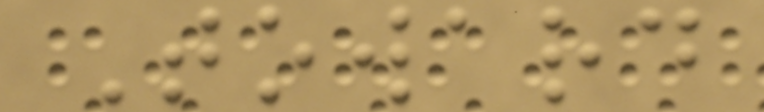Toward
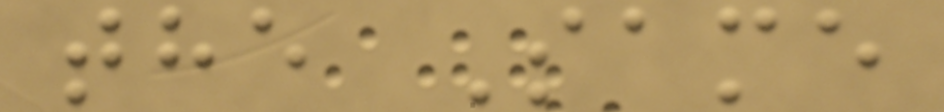the Same
